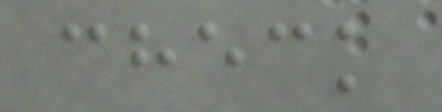check
